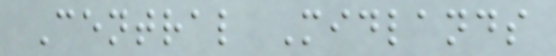Central Midlands
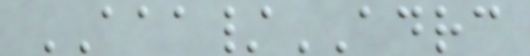AAA/ADRC
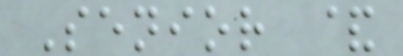Senior &
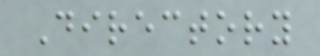Directory
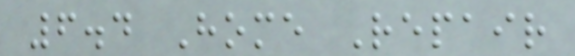6.4 Home Repair
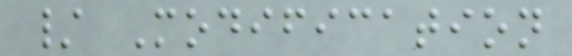/ Modification
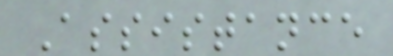Assistance
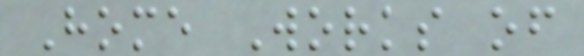Home Works of
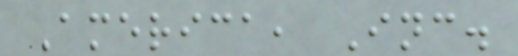America, Inc.
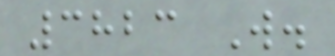3823 W.
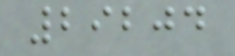29204
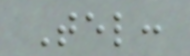Tel:
